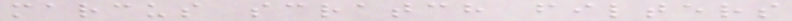marcus scratch filters
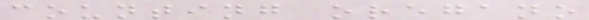counting oregano
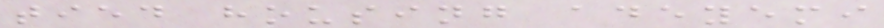tied housing adeyemi
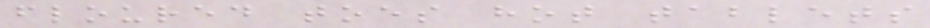floured toes hot tablets
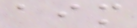aim
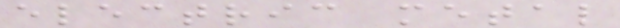electric metal
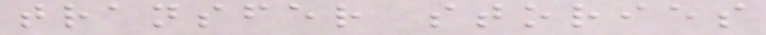transfer stories
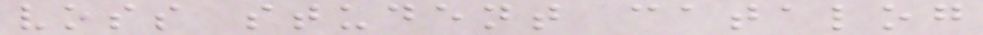voss student catalog
